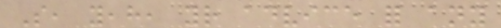So, yeah, your advice for any
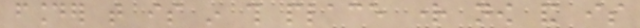founder that is in this place right now and is
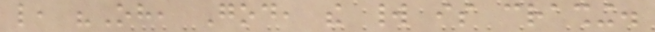like, "Oh, God, the world is crashing.
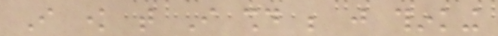I know that I should be just thinking
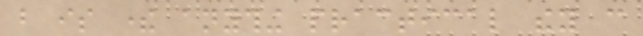but is there anything practical they can
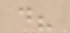do?
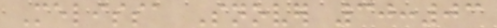Melissa Snover 30:03
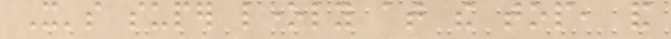It's super lonely at the top, and
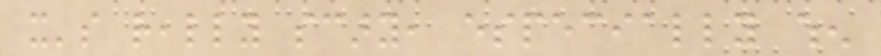it's really scary, especially when
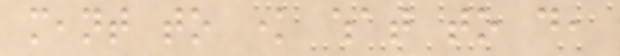meant to know what to do,
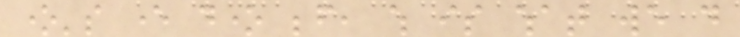one's ever done before, which is what we do
